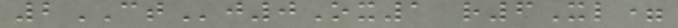2CTj0Ox1 r6Xl=
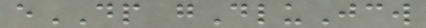eDP gDluJcw
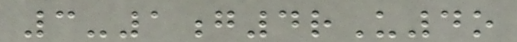3-1g4rU4o
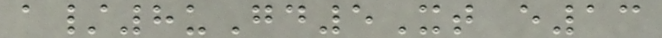a/8uGd5Xt e13
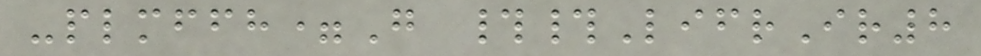-plmffh=G ##LifrIr8
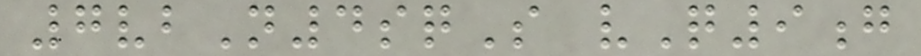7vbN4sqS vQ9g
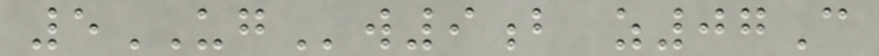5UGw9b z07C
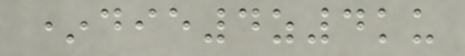*die4z4ku
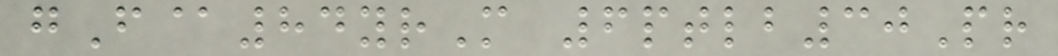gF@84yrM 6ptlb30Pr
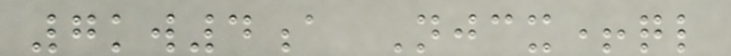7kw4a Njcx+ql
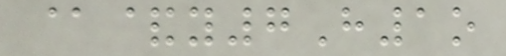@&y7H1o
